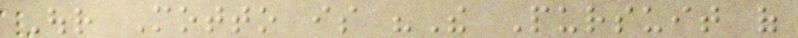Our Motto is "The Pursuit of
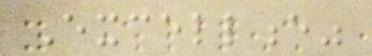Excellence"
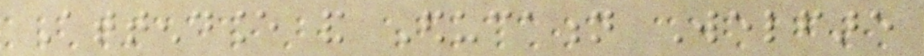Attendance and Education Welfare
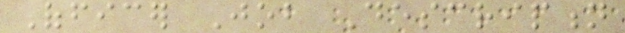Officer Job Description
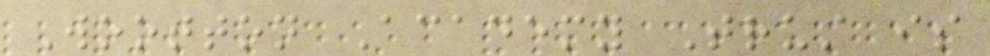Wootton Academy Trust is
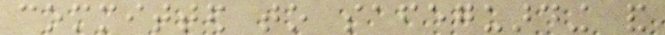committed to safeguarding and
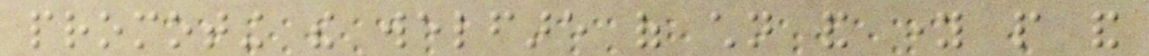promoting the welfare of children and young people and
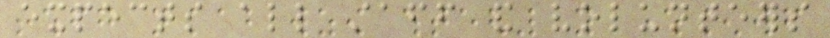expects all staff and volunteers
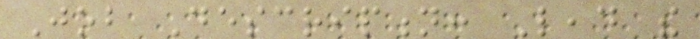Job Description: Lead the
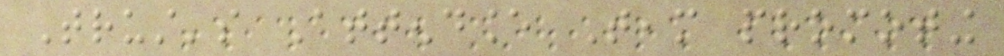Trust's Attendance Team promoting
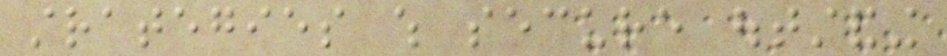strategies which secure outstanding
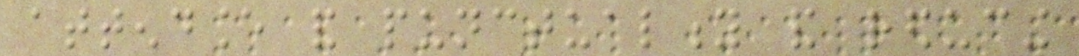attendance and punctuality and reducing
